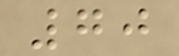70
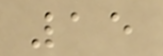15
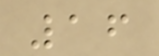16
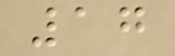17
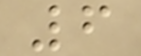6
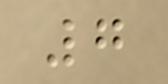7
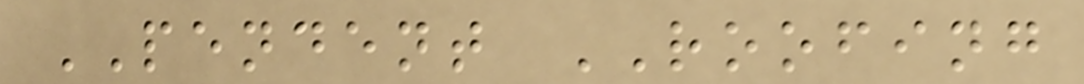PENDENT ROOFING
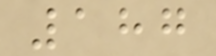187
